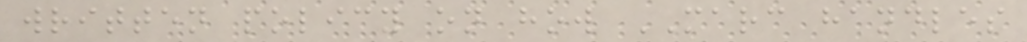written policy on how MARC handles
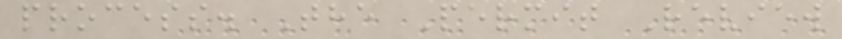process. The Permit Review
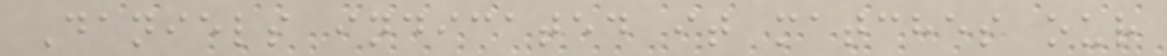Daniels indicated it matches our
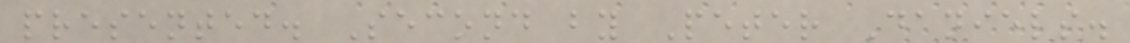presented. Second by Peter Daniels.
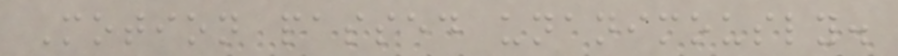Motion passed unanimously.
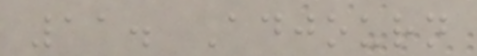11. Adjourn
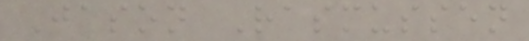Jason Rasmussen
